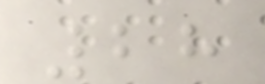28
